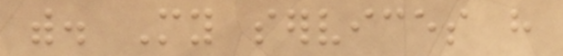with. My services have
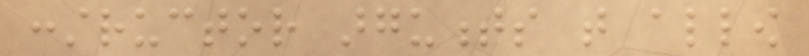constructor arguments that allow
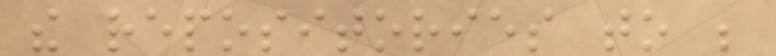the repositories to be
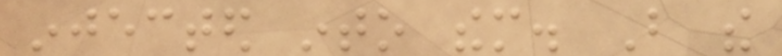injected into them. But the
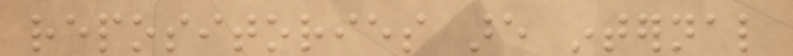repositories are internal
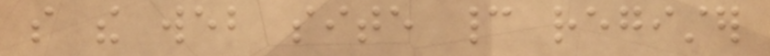so the web site cannot register
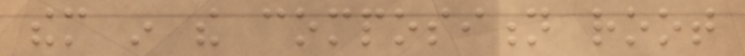them in the composition root
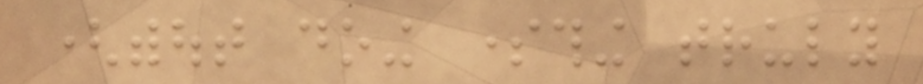(without doing something truly
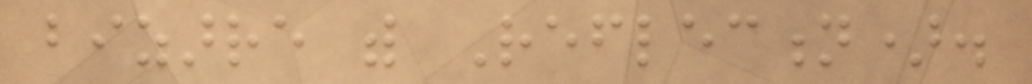bizarre with Reflection).
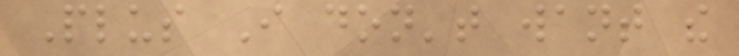Plus I don't want the
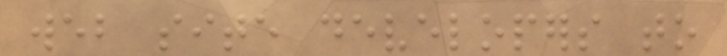web site developers to
